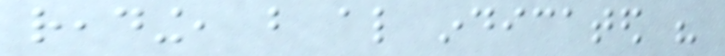reading, but also indicated his
